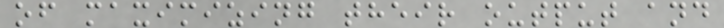of maximizing their output and
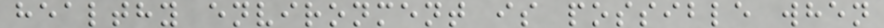healthy environment is possible when
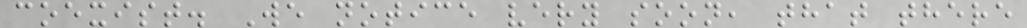coexist. We notice very soon, that there
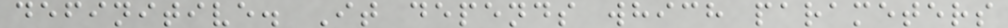definitive. It depends which parameters
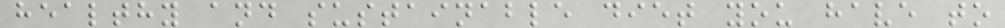healthy and sustainable diet you have to
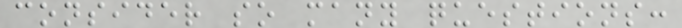consider so many questions:
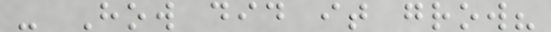- How did it grow?
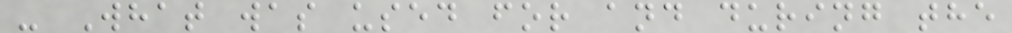- What was used for and during the
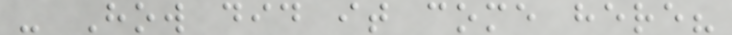- How did it come here?
